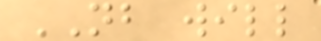NB will
